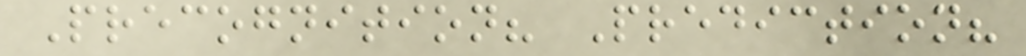Precognition? Prediction?
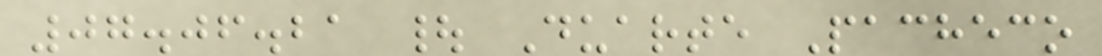07.06.21 | Duarte Pacheco
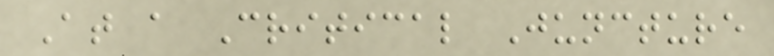At a Critical Juncture
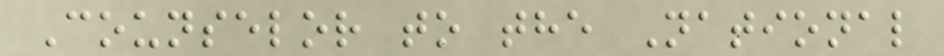Counselor to the National
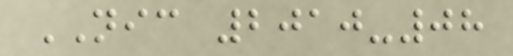NIC 2010-08
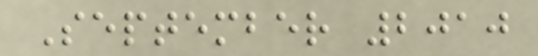September 2010
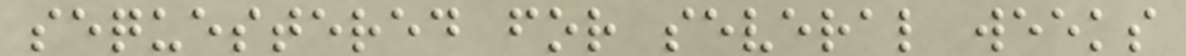sequestered for several weeks
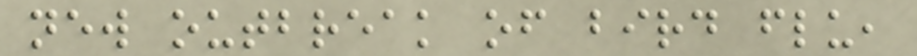new outbreak of bird flu,
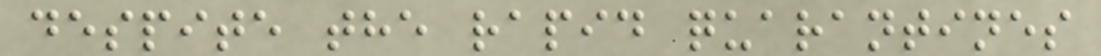despite the rapid quarantines
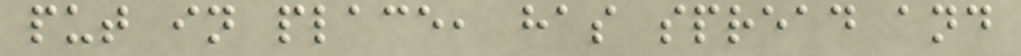put in place, has spread and
